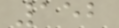152
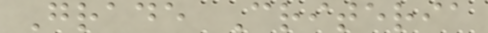Grade Criteria
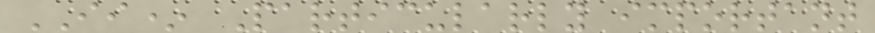II* Particularly important
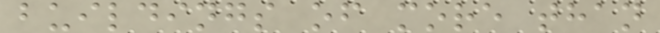buildings of more than
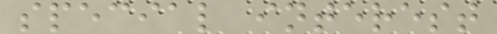special interest
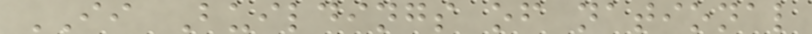II Buildings of national
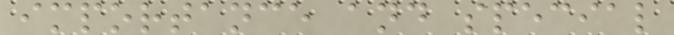importance and special
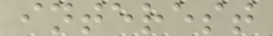interest
